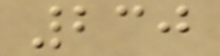230
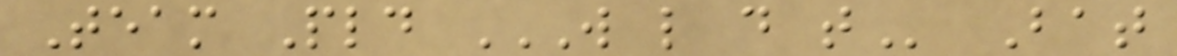Team Pld W L D T Bat
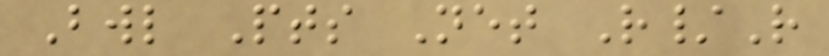Bwl Pts Net R/R
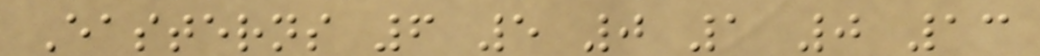Easterns 6 5 0 1 0 13
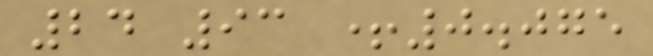24 93 +0.075
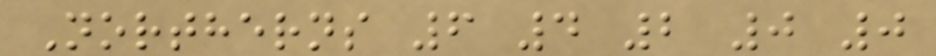Northerns 6 4 2 0 0
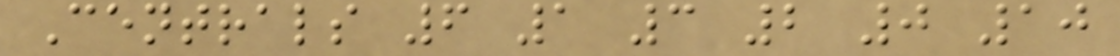Centrals 6 1 3 2 0 10
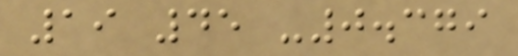19 45 -0.379
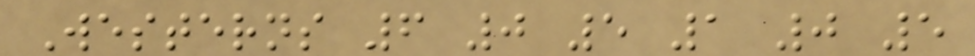Westerns 6 0 5 1 0 5
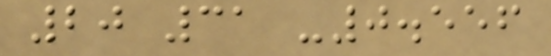20 31 -0.556
